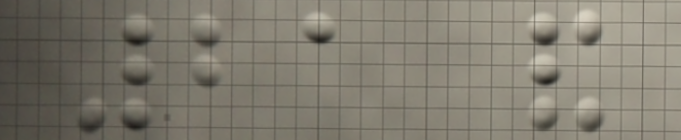21 and
